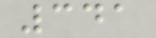341
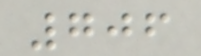706
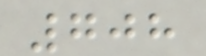708
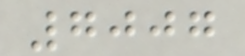7007
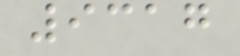9317
